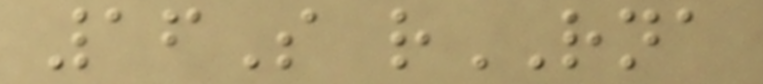16S rRNA
